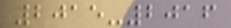2015-2016
